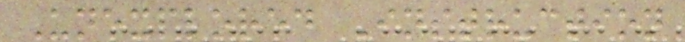Unexplored Instruction
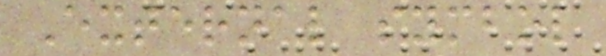External symbol
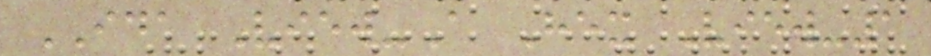IDA View-A Hex View-1
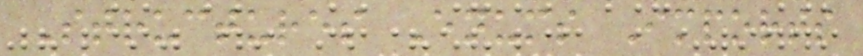Structures Enums Imports
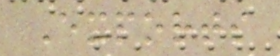Exports
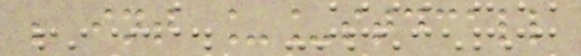; int __stdcall
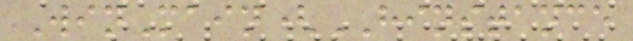WinMain(HINSTANCE
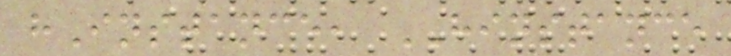hInstance, HINSTANCE
